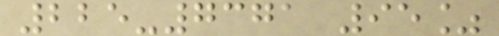225-7371 95%
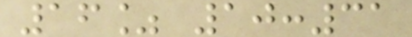16% 10:31
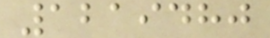1219480
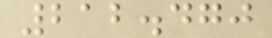212.470
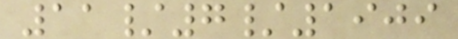11/7/1909
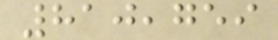810,759
